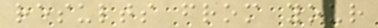results from your
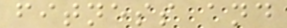fitness and
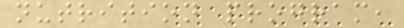nutrition program,
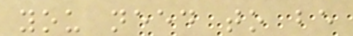you need to be
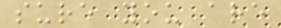sure you are
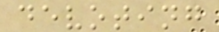devoting
